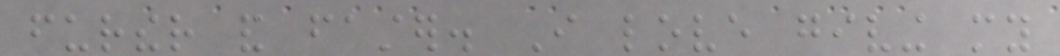further and faster. I love giving my
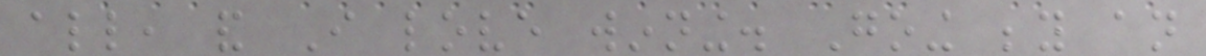all, and I love winning. Going beyond an
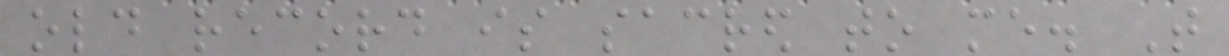old record is sacred to me. That
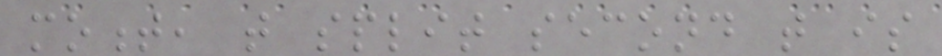moment, that split second that is
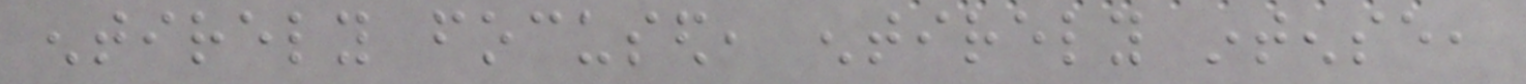entirely focused, entirely intense,
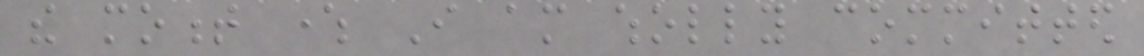the moment where I am wholly committed
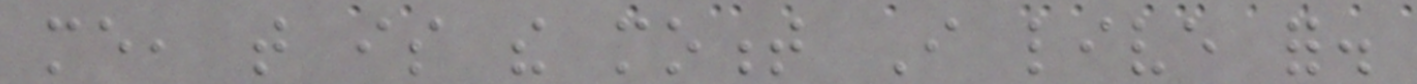me, that is the moment I live for.
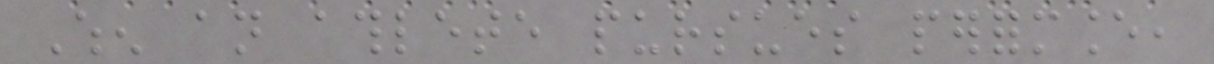When an athlete pursues performance,
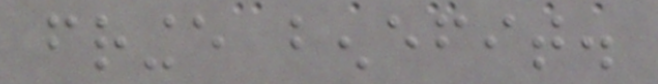fringe benefit.
